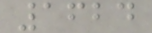1624
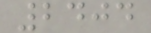2404
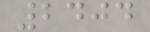2404
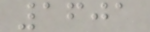1601
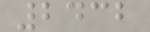2432
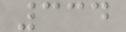334
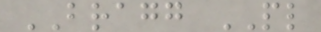BRAGG PL
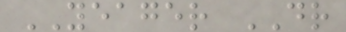YEAGER DR
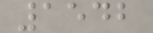1542
